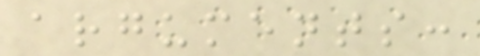arguments:
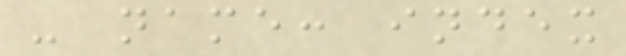- name: index
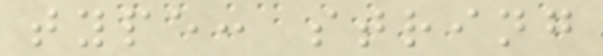type: string
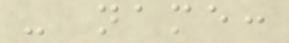- name:
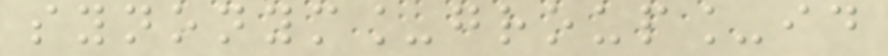synonym_group_id
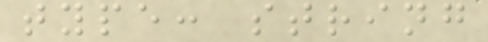type: string
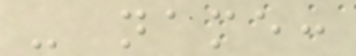- name:
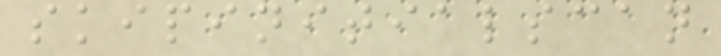skipinitialscan
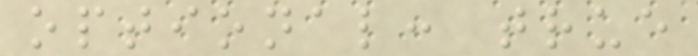optional: true
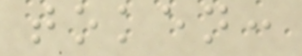token:
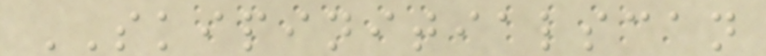SKIPINITIALSCAN
